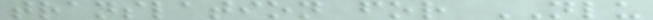translation for NLU
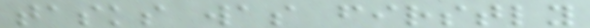tasks was firstly
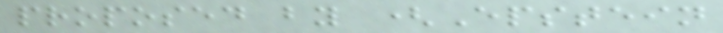proposed by (Epstein
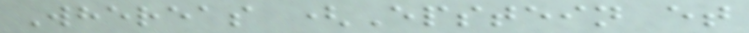Whereas (Epstein et
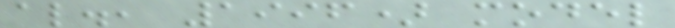al., 1996) model
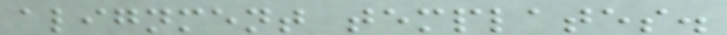alignment templates.
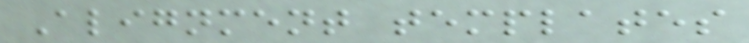Alignment templates
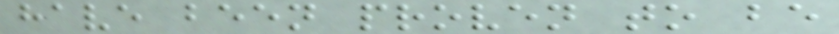have been proven to be
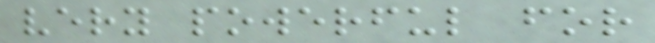very powerful for
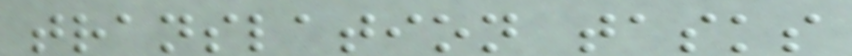translation tasks
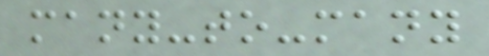many-to-many
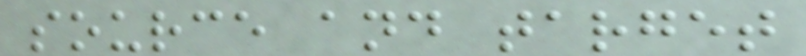source and target
